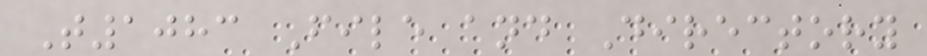T1083 File and Directory
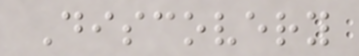Discovery
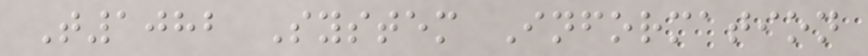T1082 System Information
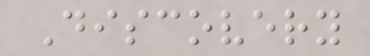Discovery
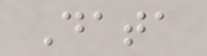Data
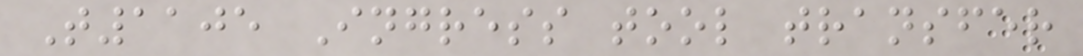T1105 Ingress tool transfer
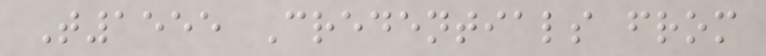T1555 Credentials from
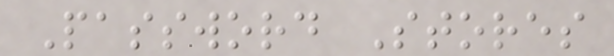Password Stores
